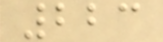223
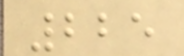225
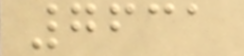7631
